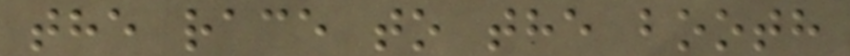the race to the booth
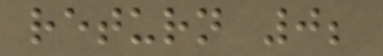return 0;
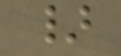}
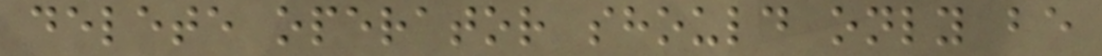delete operator should only be
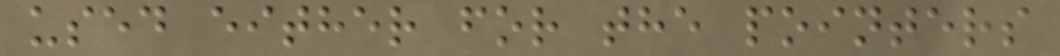used either for the pointers
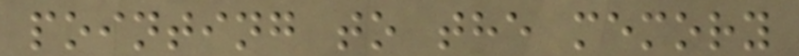pointing to the memory
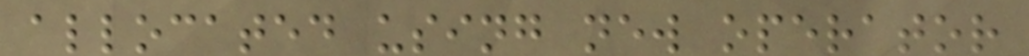allocated using new operator
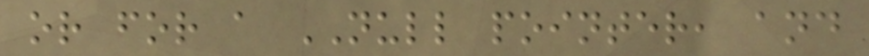or for a NULL pointer, and
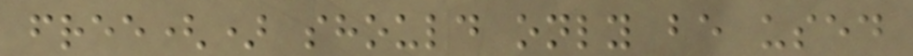free() should only be used
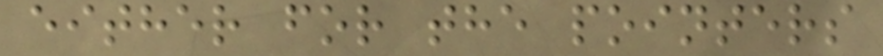either for the pointers
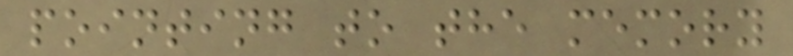pointing to the memory
